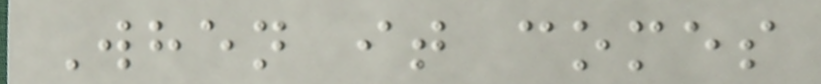When it comes
